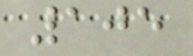105
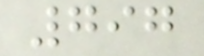797
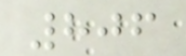806
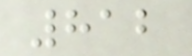812
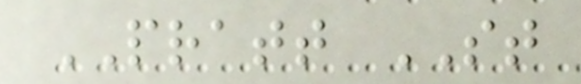PRATT ST
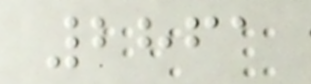2861
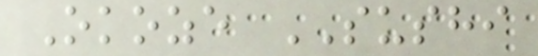Okoze SUSHI
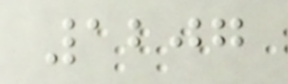1207
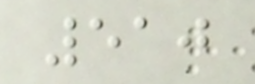510
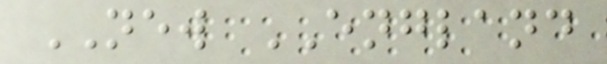NEW ENGLAND
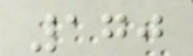170
